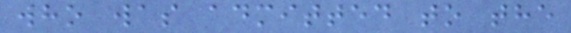who was admitted to the
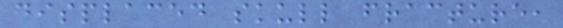displaced skull fracture,
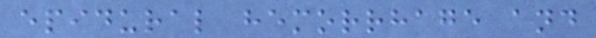epidural hemorrhage and
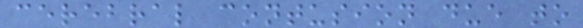cerebral contusion due to
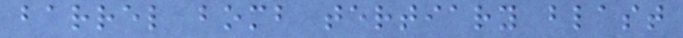barrel bomb tertiary blast
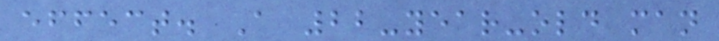effect. A 22-year-old man
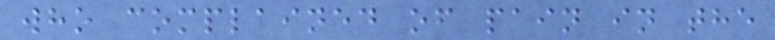who complained of pain in the
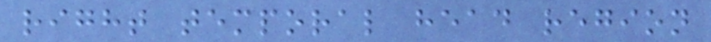right temporal head region
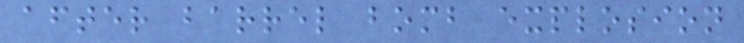after barrel bomb explosion
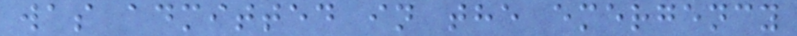was admitted in the emergency
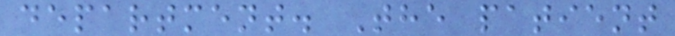department. The patient
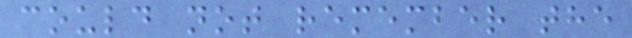could not remember the
